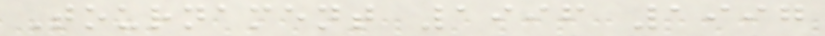Tournament 1996 1997
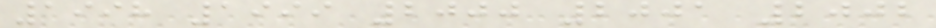1998 1999 2000 2001 2002
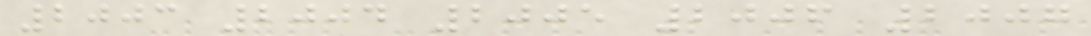2003 2004 2005 2006 2007
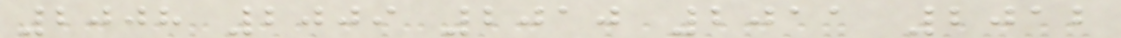2008 2009 2010 2011 2012
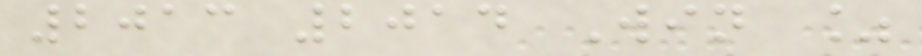2013 2014 Win %
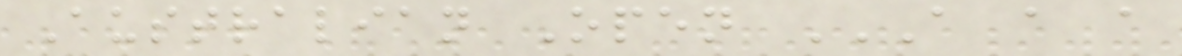Australian Open A A A
